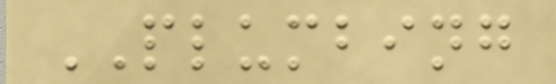PLUMBING
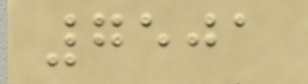7501
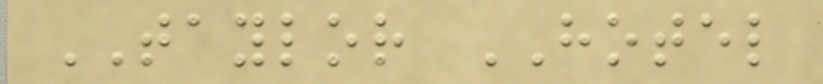TAYLOR HOTEL
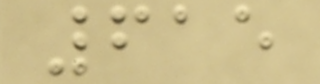615
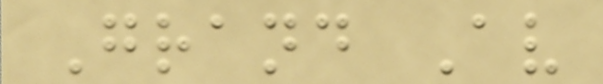Grand Av
